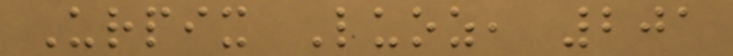Urpix Luoz, 201
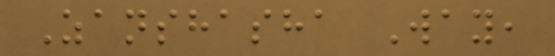Zanshasha Way,
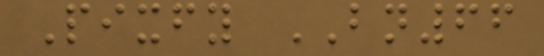Pixfy BN66
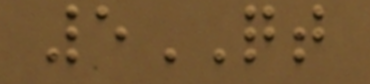5QT
